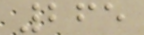265
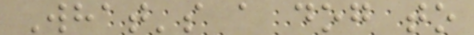What's a dog to
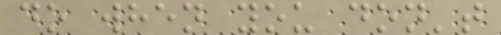do when you don't
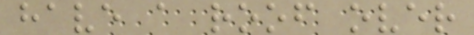have a roof over
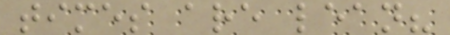times are lean?
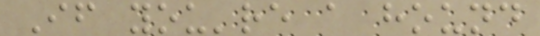If you're a hound
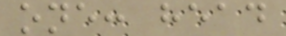one: head
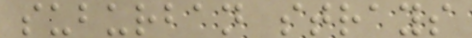suburban strays
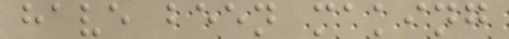have been making
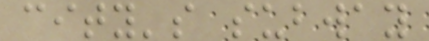city's subway
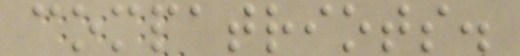compatriots.
